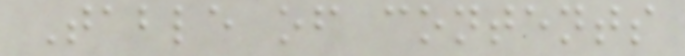Table of contents
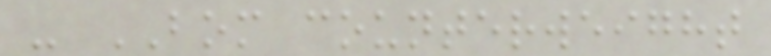- BOM counterweight
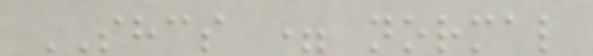SHCS = normal
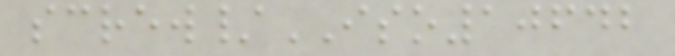screw/ISO10642
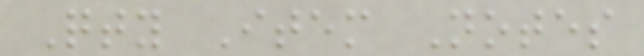Qty Item Notes
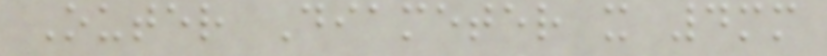Outer Diameter x 4mm
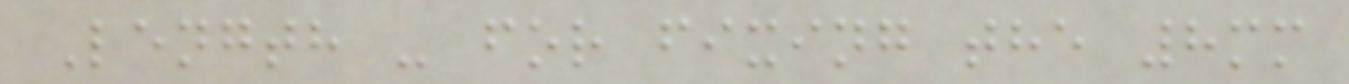Length - for fixing the 8mm
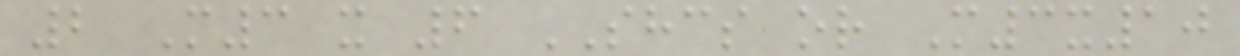2 M3 x 6 SHCS or M3x10
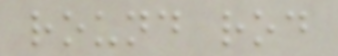round rod
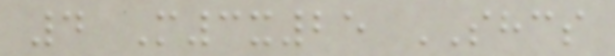4 M3x25 SHCS
